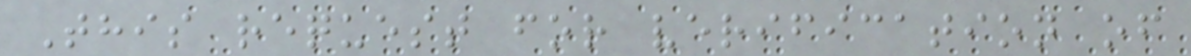This request for verification of
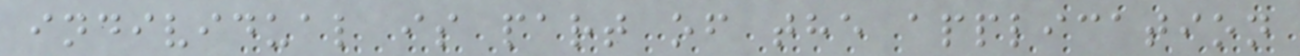individual is part of the application
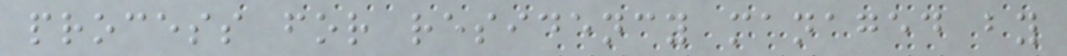process for residency managed by
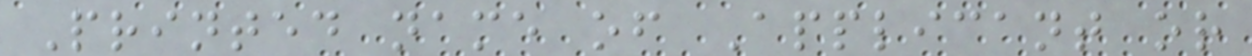Printed name of Applicant or
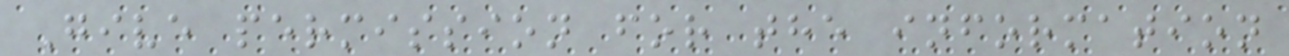Give permission for the information
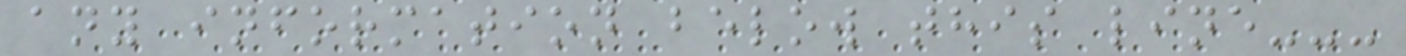any information below this line---
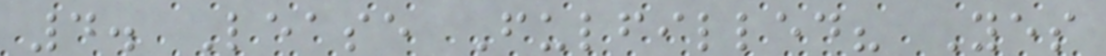4. Lease Fulfilled? Yes
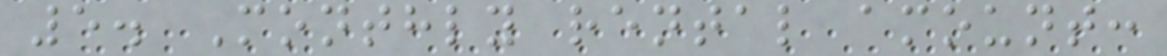5. Monthly rental amount:
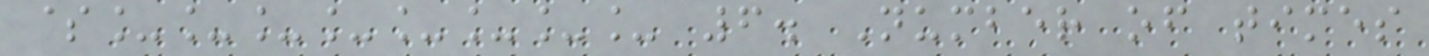$________ 6. Number of times
